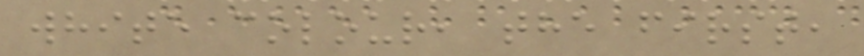white colour, the first,
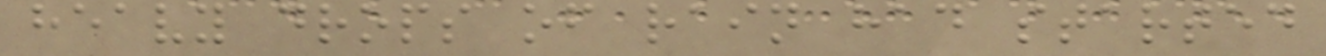heavy drops of rain had started
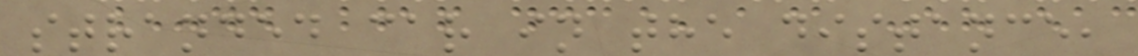stranded car in the distance,
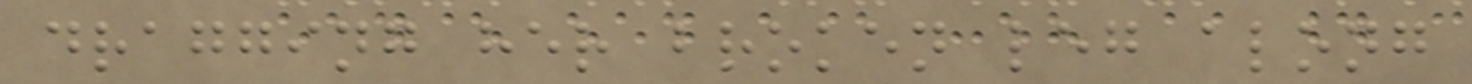dragging her broken leg along
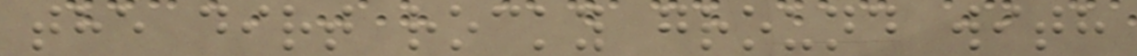the dirt rocky ground with
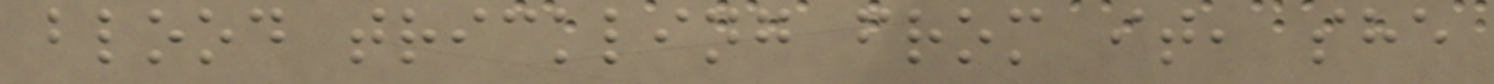blood trickling from it, she
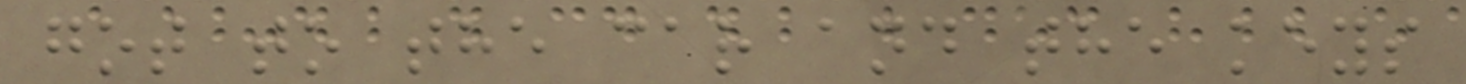got to the car and the keys
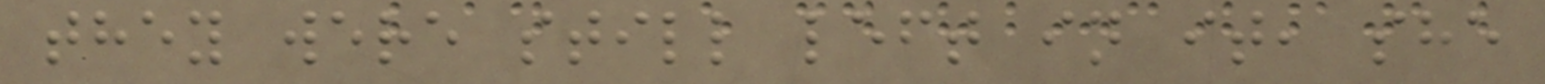they were still left in it, she
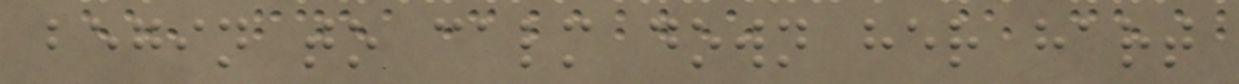begin to calm down her hart
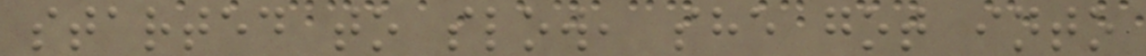started to slow, she got into
